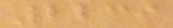2239
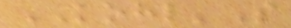KOHL'S
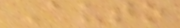Auto
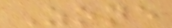Zone
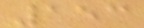153
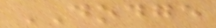DODGE
